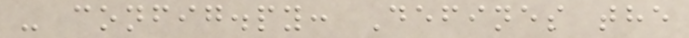- config.py: Defines the
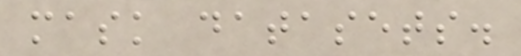mask datasets.
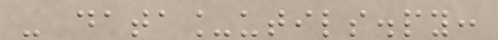- data_utils.py:
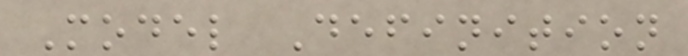Model Definition
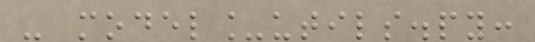- model_utils.py:
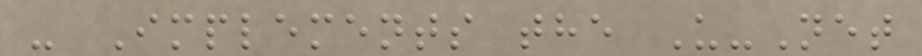- Implements the U-Net
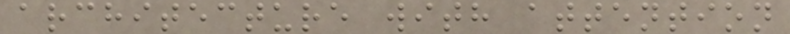architecture with attention
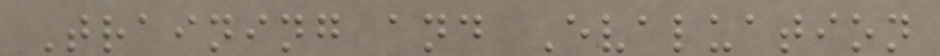Training and Evaluation
